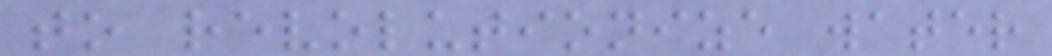to revolutionize water
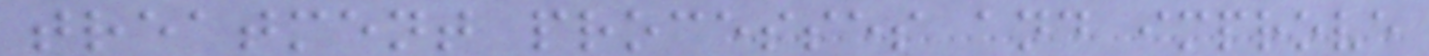treatment processes and improve
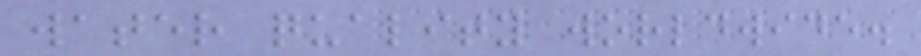water quality worldwide.
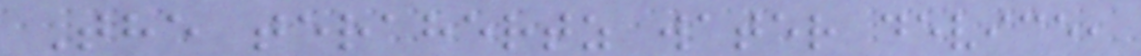The terahertz water device,
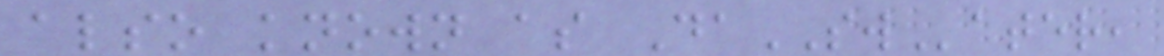also known as DaSWater,
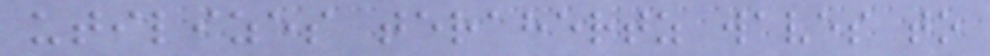utilizes terahertz waves to
